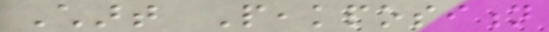Chart Peakposition
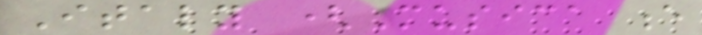Italy (Musica e
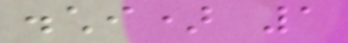dischi) 1
